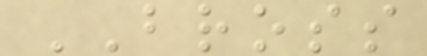BROSS
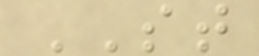ST
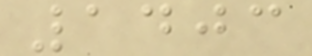1403
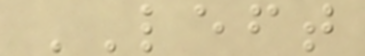LEFT
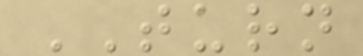TURN
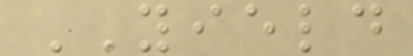YIELD
